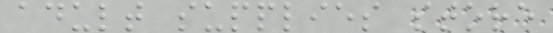adult supplies store
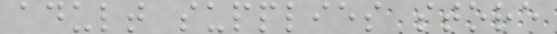adult supplies store
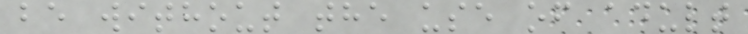be without the use of adult
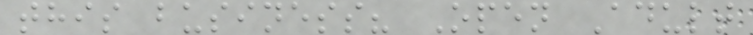this business? Open Adult
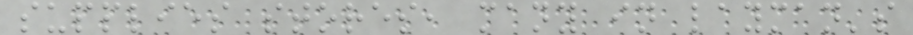supplies stores, many in layman's
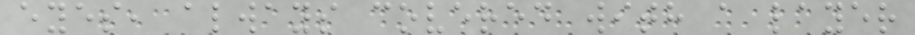eyes, always covered with a layer
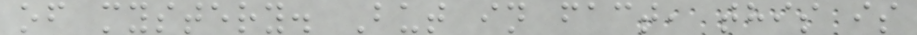of mystery. But in fact, this is
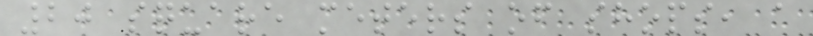20 square meters of shops, a
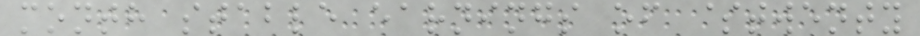month stable earnings of $twenty
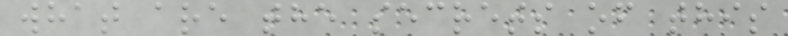what are the secrets of this
